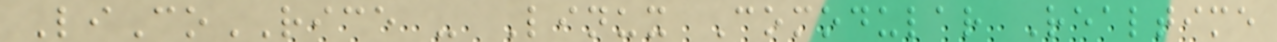LiCoRICE - Linux Comodular Realtime
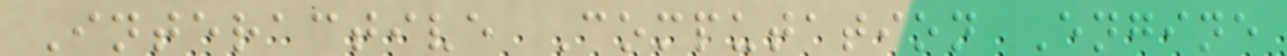Interactive Computation Engine
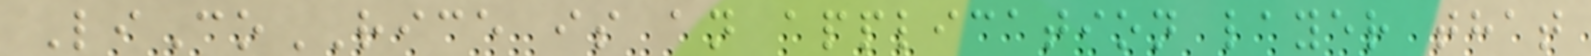LiCoRICE is an application layer that
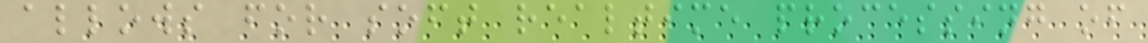allows for soft realtime processing of
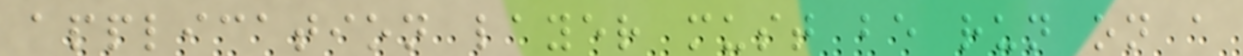application layer must be run on a
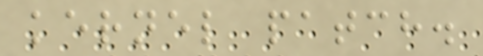kernel patch.
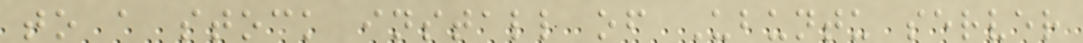to a stock install of Ubuntu server
